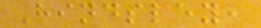Hindsley,
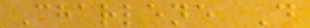Charlene D
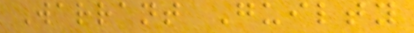Warrant Guilty
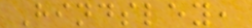Hindsley,
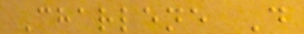Charlene D
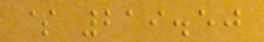$ 219.50
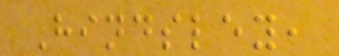Hindsley,
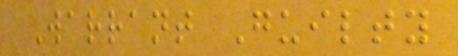Warrant Guilty
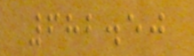682.50
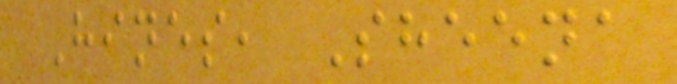Hines, Sheena
